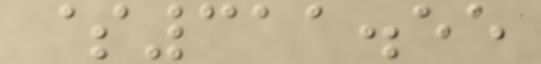$311.55
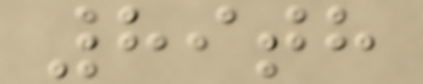89th
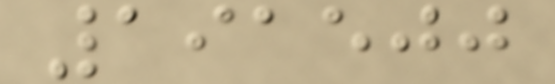191500
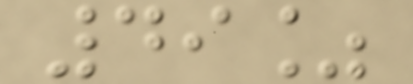49%
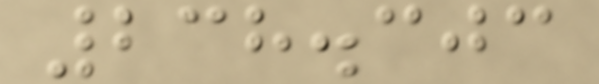238.303
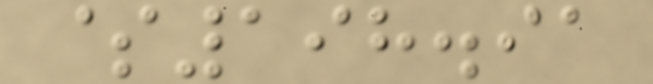$198.91
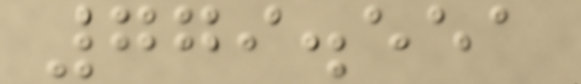779.551
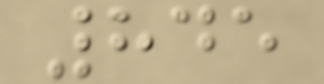845
